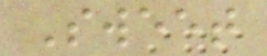Sweet
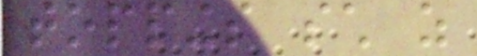toppings such as
